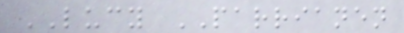LUCY PARRIANEN
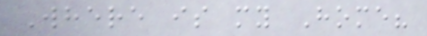Where is my Home?
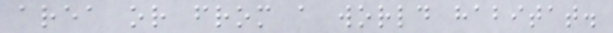area or from a world habitat.
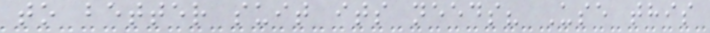to better suit its needs? Use this
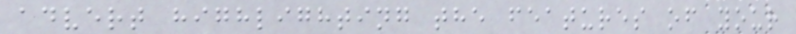advert highlighting the features of your
